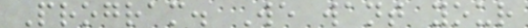Program. We want your
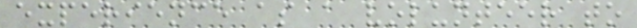experience as a volunteer to
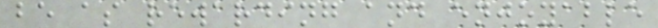be as rewarding and enjoyable
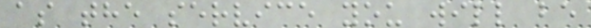as the service you will be
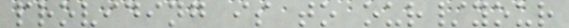providing is to our/your
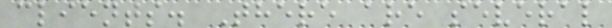clients. There are several
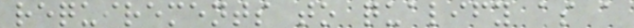requirements to qualify as a
